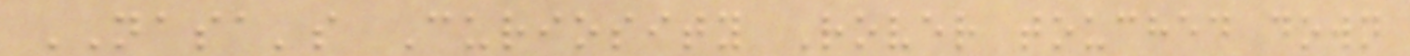NASA's Curiosity Rover touched down
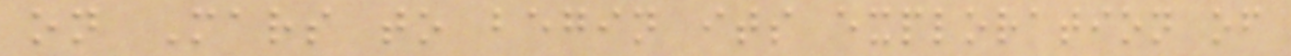on Mars to begin its exploration of
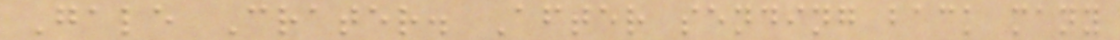Gale Crater. After sending back many
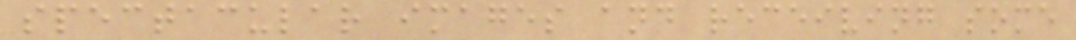spectacular images and receiving some
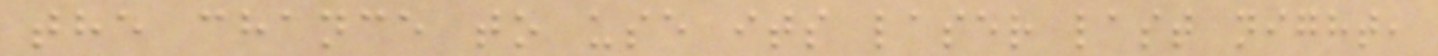the chance to use its laser last night,
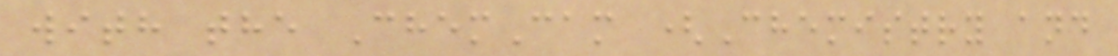with the ChemCam (Chemistry and
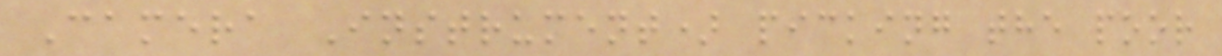Camera Instrument) picking the poor
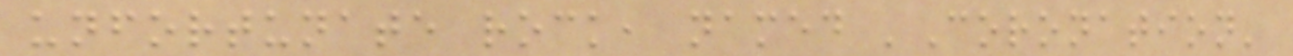unfortunate rock, named 'Coronation'
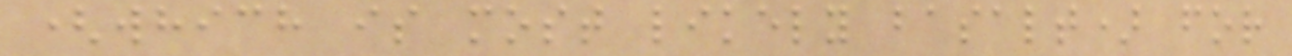(which is most likely basalt) for
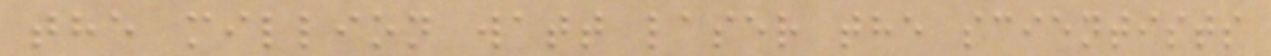the million watt laser the scientists
